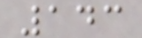143
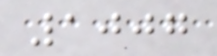1007
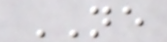NE
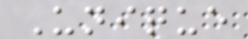Unique
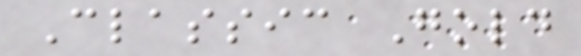Classic Gold
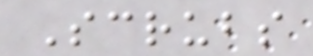Scrubs
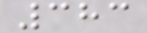383
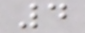4
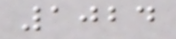1024
